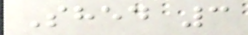Shed 3
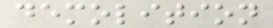demolition
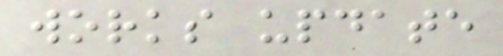works update
